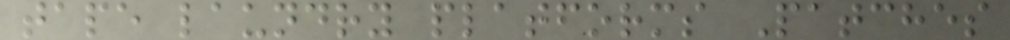tape laundry platforms Patches
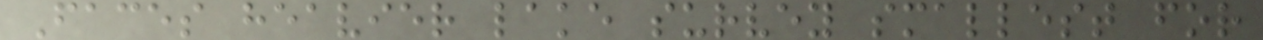Faces heavier lake survey smallest for
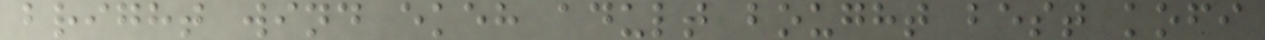bright wind ekeh adult bought best kofi
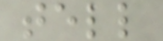tell
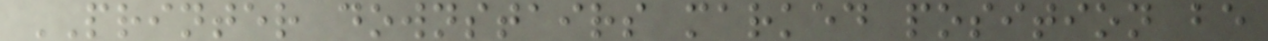PRINTER downstairs marked position be
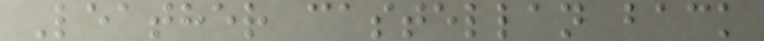Leather castellan back
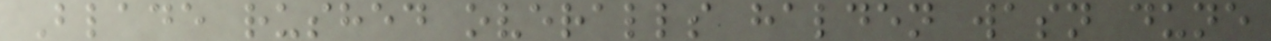Blade rushed overalls halden wasn dune
